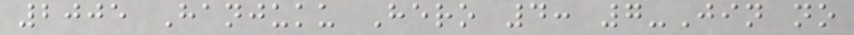2005 Hanjuku Hero 4: 7-Jin no
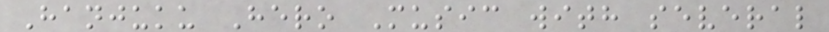Hanjuku Hero Music with several
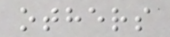others
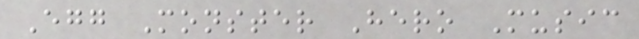Egg Monster Hero Music
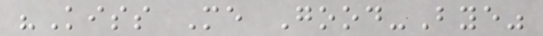"Kiss Me Good-Bye"
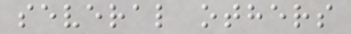several others
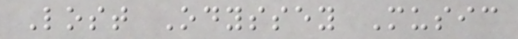Lost Odyssey Music
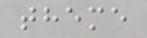theme
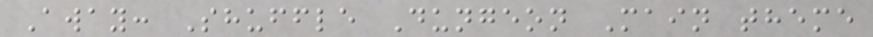Away: Shuffle Dungeon Main theme
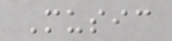Music
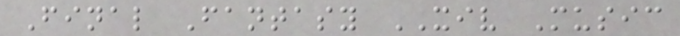Final Fantasy XIV Music
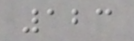123
